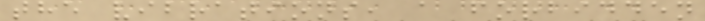the vibrations, a forbidden
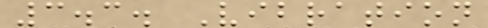3.3. Vibration
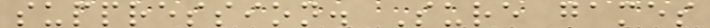suppression. Sure games
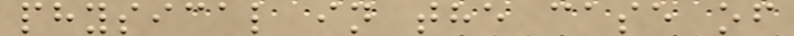physical in the case of
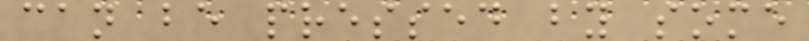can be pressed by some
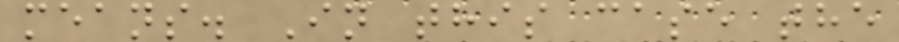means. In this case the
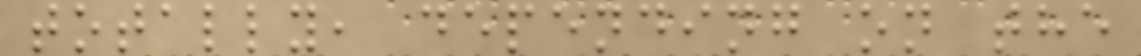totally, depending on the
